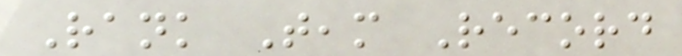Rank Team Record
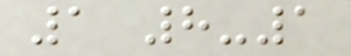1 8-1
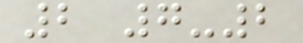2 7-2
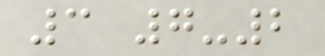3 7-2
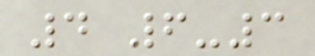4 6-3
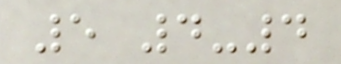5 4-4
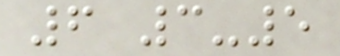6 3-5
